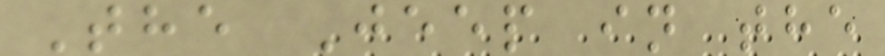The Jeep in the
